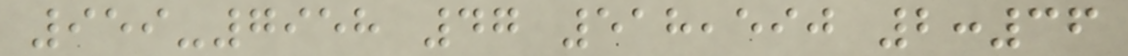959-7958 47 518,590 2:36
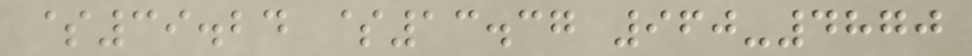$39.24 $13.37 960-4870
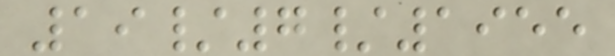19/7/1955
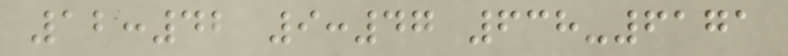12:42 9:47 638-6171
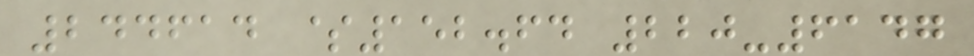244614 $152.64 220-6147
